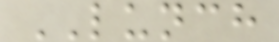LUNCH
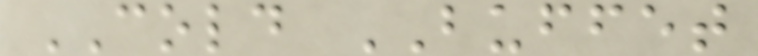COLD BUFFET
